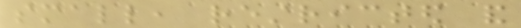small, restricted and
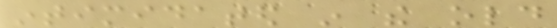intimidated in the old
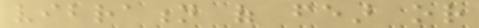vibration of fear or
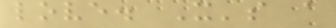love. It's a
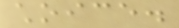choice.
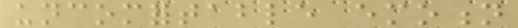uncomfortable emotion
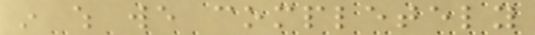in which we completely
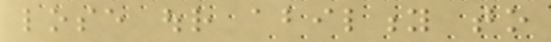lose our ability to
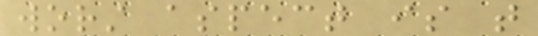worst aspect is that
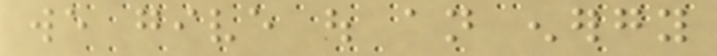we give out an energy
